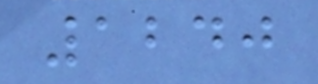1240
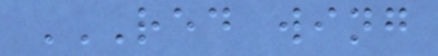RED WING
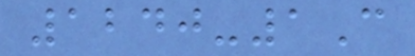1240-1C
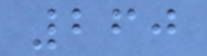260
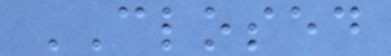CLOSED
